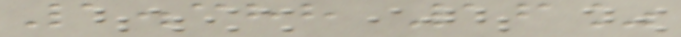1.388 16%
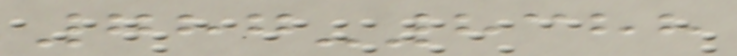787-8388
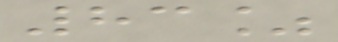83%
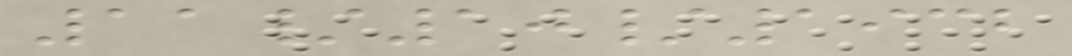11/10/1932
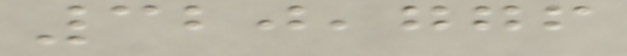320,776
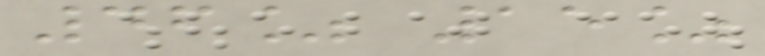46% 15%
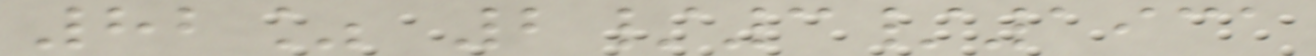82% 2/3/1931
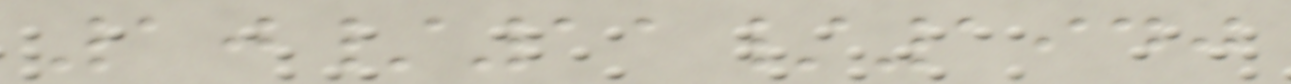10/11/1940
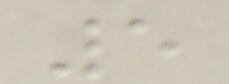5
